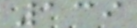139
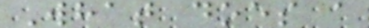What does a
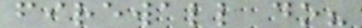firewall do?
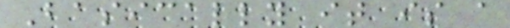Basically it is a
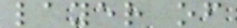layer of
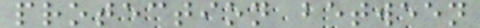protection between
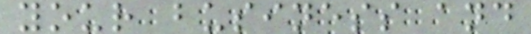your business and
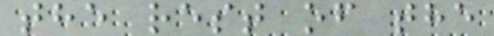the rest of the
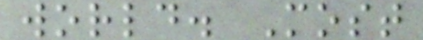world. Most
